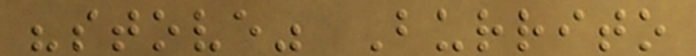"stove" Burrito
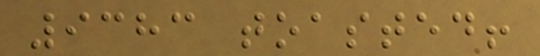9383 toasted!
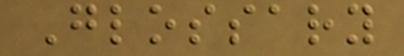Glossary
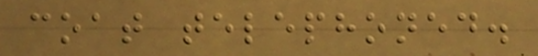coat telephoned.
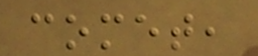comet,
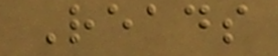Reads
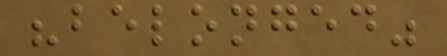"belonged"
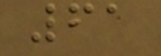61
